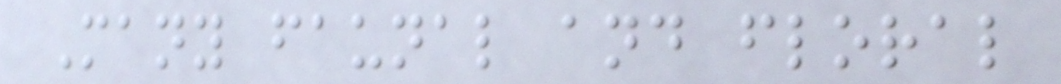Many faunal and floral
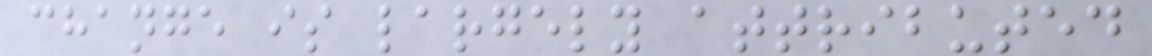change is largely attributed
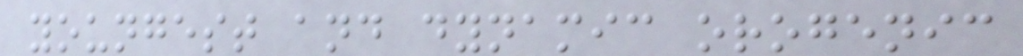youngest and dynamic orogenic
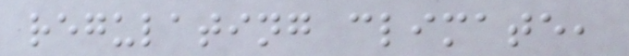regulating climate,
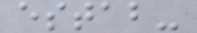estab-
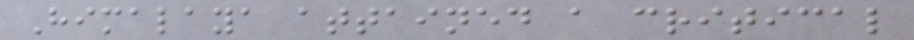Himalaya attained a critical
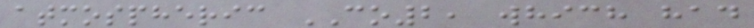atmospheric CO2, which had
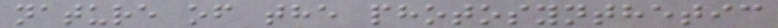nature of the photosynthetic
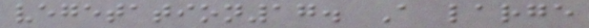vegetation17. A large
